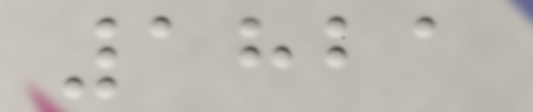1821
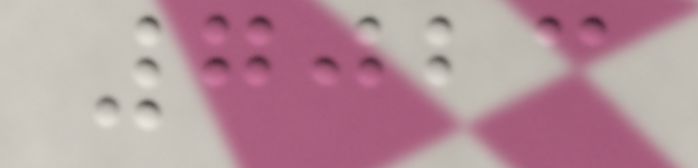7023
